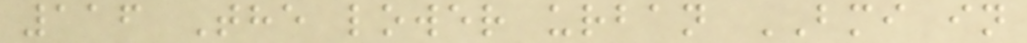116 The lower urban BMI in
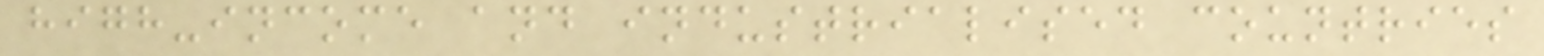high-income and industrialised countries
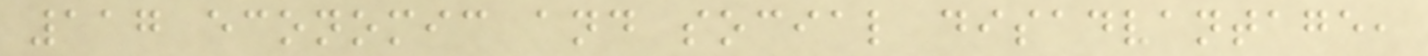117 economic and social disadvantage,
